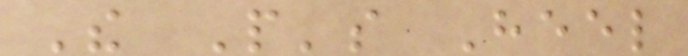The People's Heel
